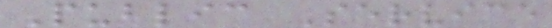Public Service
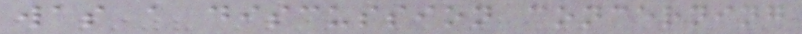was a discussion concerning
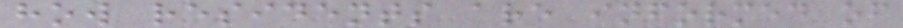how residents are informed of
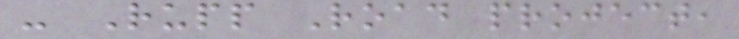- Rupp Road project,
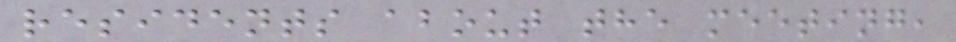residents about the meeting,
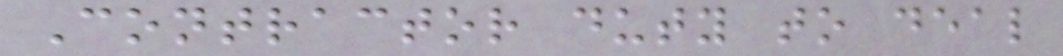Contractor duty to deal
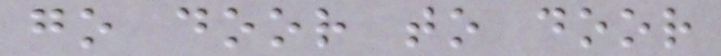go door to door
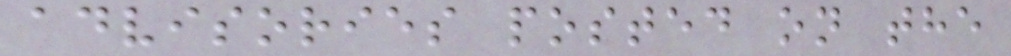advisories posted on the
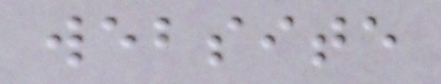website
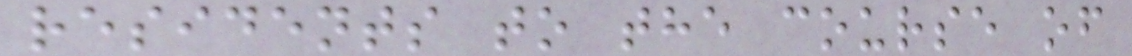residents to the course of
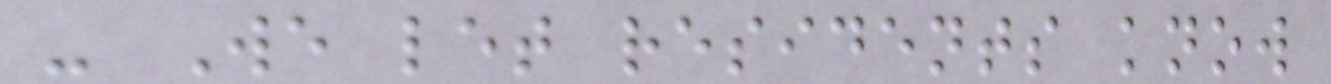- We let residents know
